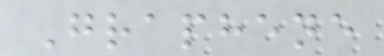Graphene
